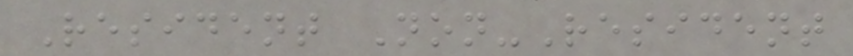Resident Non-Resident
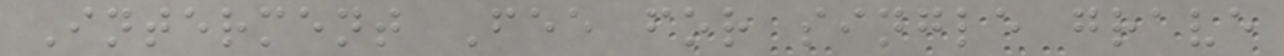Interment Fee for single grave
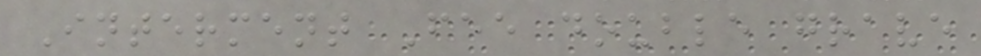Interment Fee double grave
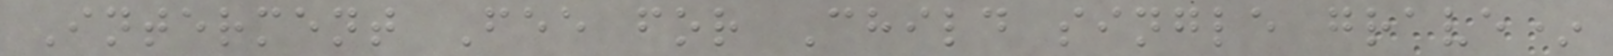Interment Fee for Child single grave*
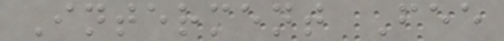Interment Fee
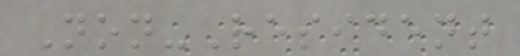Non-Resident
